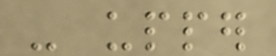- upper
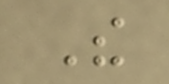The
